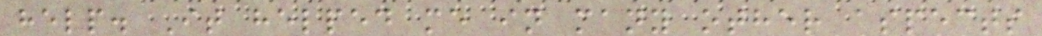help. It helped me in many other aspects
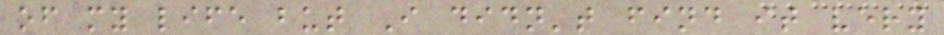of my life but I didn't find it very
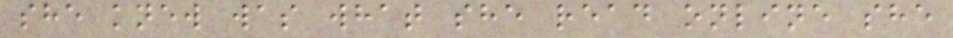she knew was what she read online she
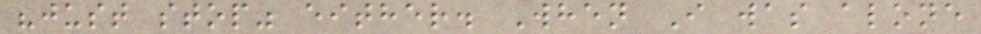"just stop" either. When I was alone
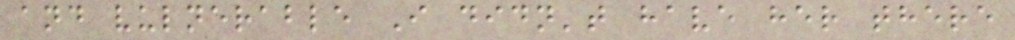and vulnerable I didn't have her there
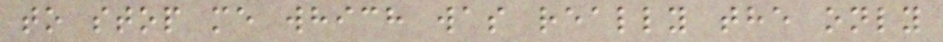to stop me which was really the only
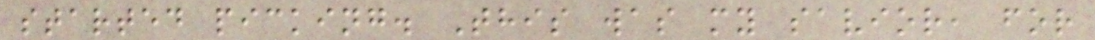started picking. This was my savior, for
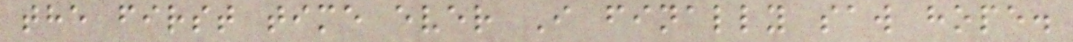the first time ever I finally saw hope.
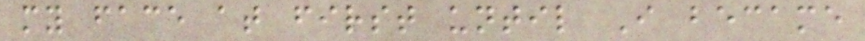my face at first until I became
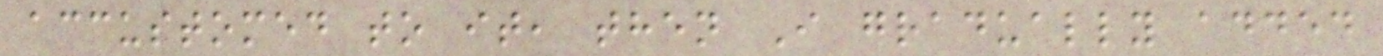accustomed to it, then I gradually added
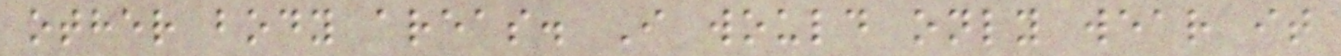other body areas. I would only wear it
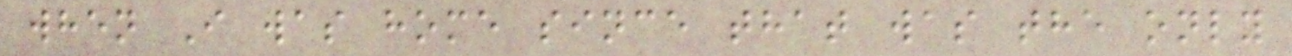when I was home since that was the only
